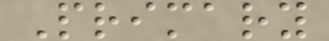Primary
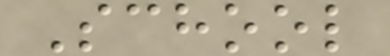School
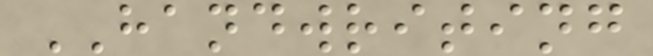HANDWRITING
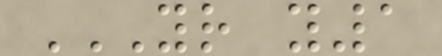YR Y1
